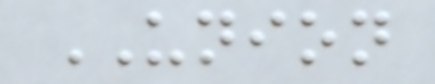UNION
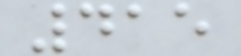415
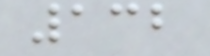132
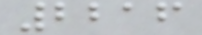2216
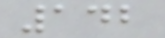142
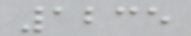1235
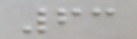63
